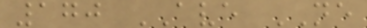170 AVE NE
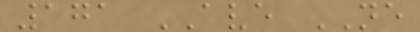171 AVE NE
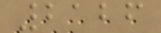2126
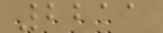2211
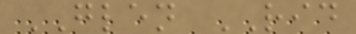GLEN RID
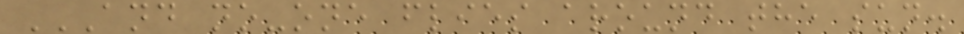AND NO-ONE FLIES AROUND THE SUN.
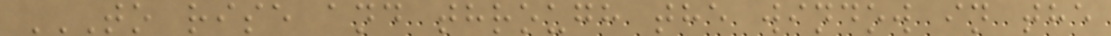TO RISE AND THROUGH THE WINDOW IN THE
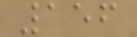156
